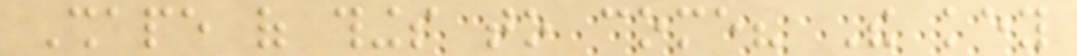Shape of things to come? The key
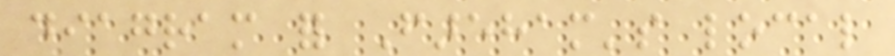diagram for Fareham's local
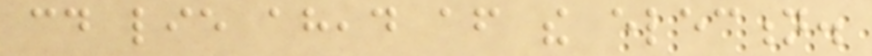could lie ahead after the election.
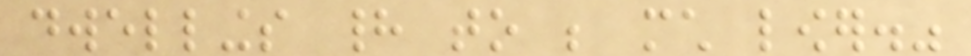dwellings had to be much lower."
